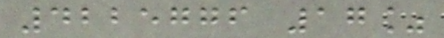4225776 17%
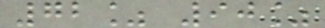72% 90%
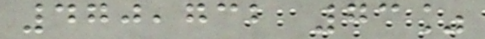470,732 73%
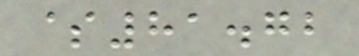$81.72
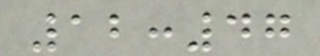12:47
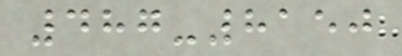487-8150
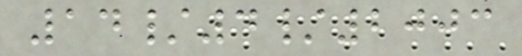14/4/2003
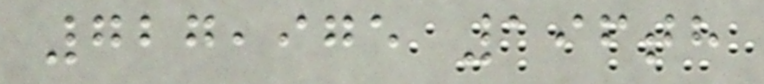727,975 196th
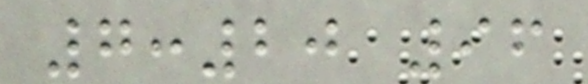7:20 96
